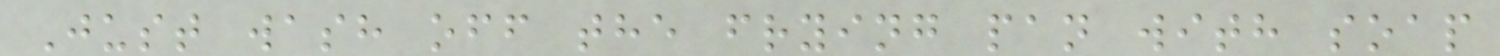Just wash off the frying pan with soap
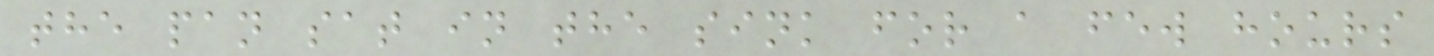the pan sat in the sink for a few hours
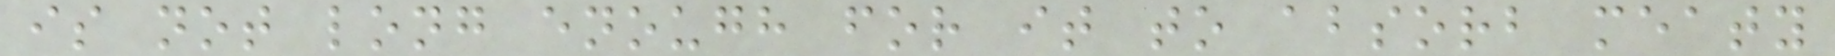is not long enough for it to absorb meaty
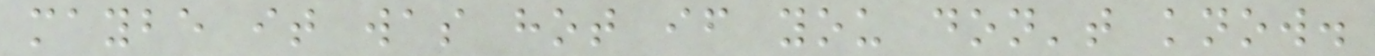maybe it was hot if you don't know.
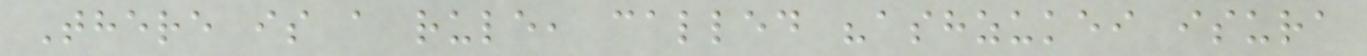There is a rule, called "ashzukei isura
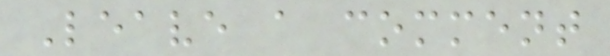Leave a comment
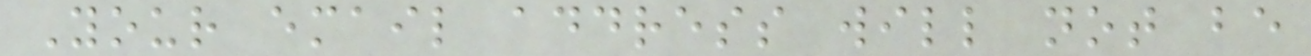Your email address will not be
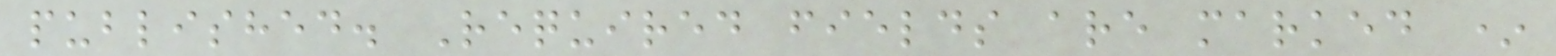published. Required fields are marked *
